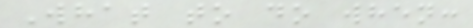What to do when:
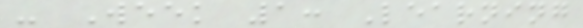- Week 1: Learning
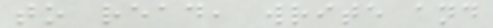to read, write and
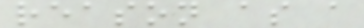reason as a
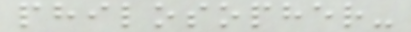philosopher-
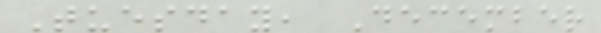Tuesday, December
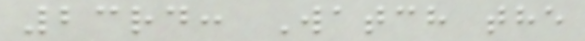23rd: Watch the
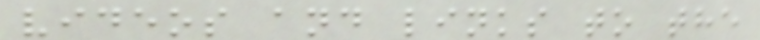videos and links to the
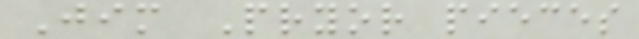Jim Pryor pieces
